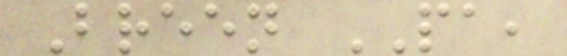Breen PA,
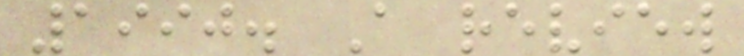1990. A review
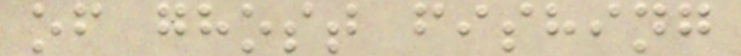of ghost fishing
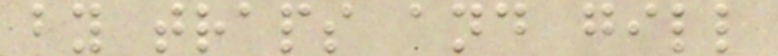by traps and gill
